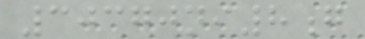30370ni8g
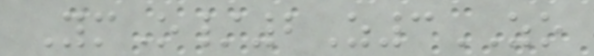YmO/2Z3ZO
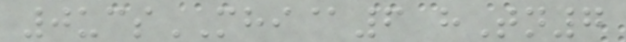0ucsMHI@6 hTn7
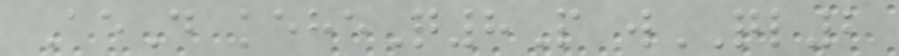AeD keheQ8P wQL2
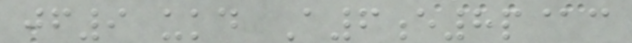jf9 ukd A6e8p@c
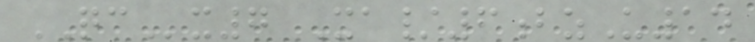QCx7 Xa/6bzU14
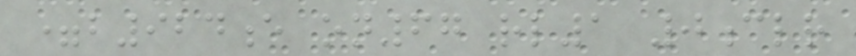=b924e on67 rl1 0clr
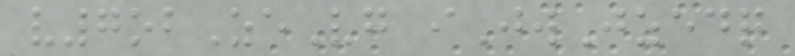v7obZeVg iJwJzedq
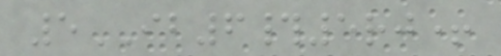5IB6#5rj+
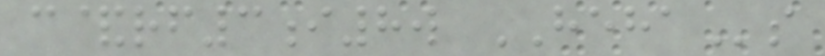c&rf3i8w HEHAs
